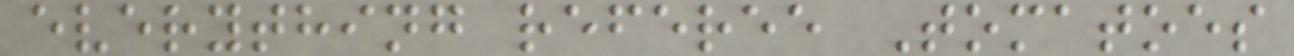everything referee Tomatoes
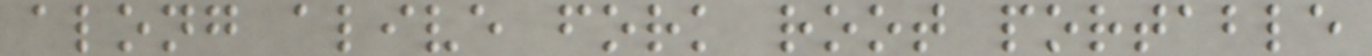along alive fork root portable
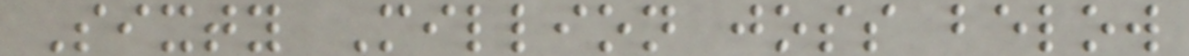Sixty Million joss below
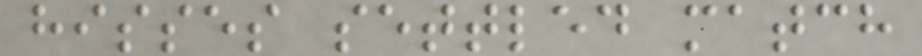hisses settled match
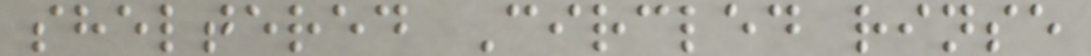sheltered Circled rinse
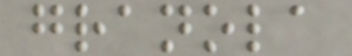granola
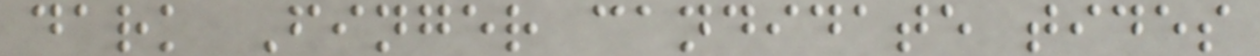dark Finger candidate tides
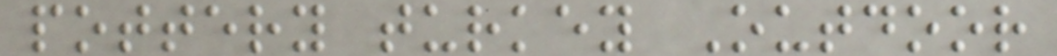pottery turkey Outdoor
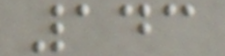143
